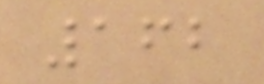162
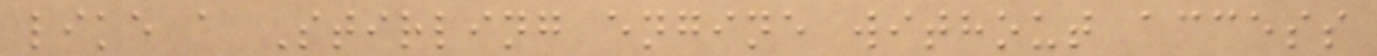like a Stirling engine without access
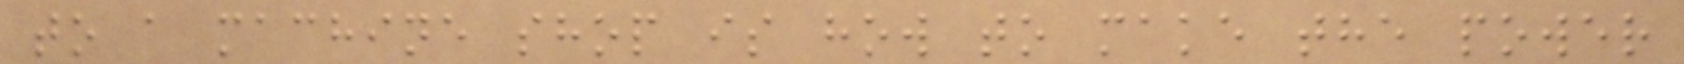to a machine shop is how to make the power
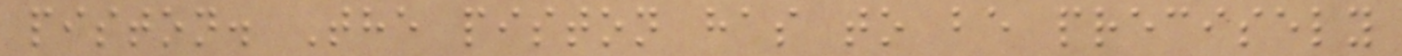piston. The piston has to be precisely
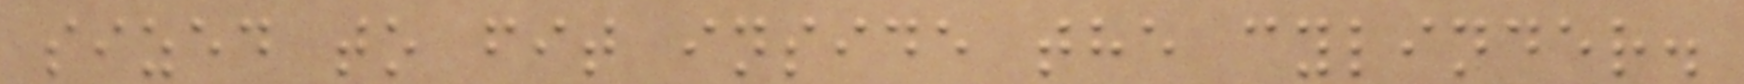sized to fit inside the cylinder.
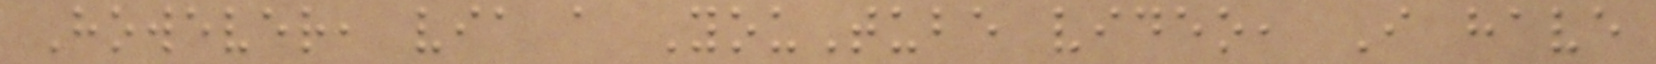However, via a YouTube video, I have
